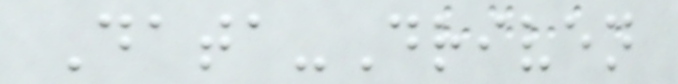Data-Driven
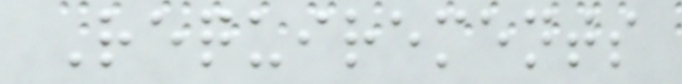Requirements
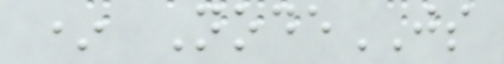* NodeJS
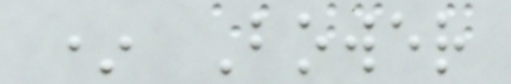* Bower
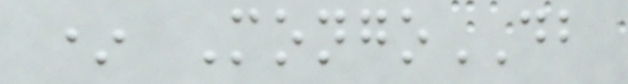* MongoDB
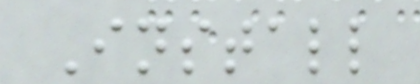Install
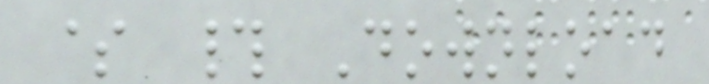$ # Download
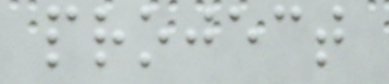project
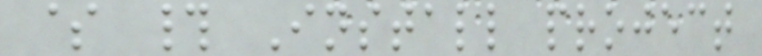$ # Install project
